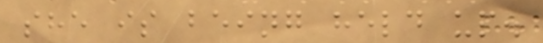she is being held up.
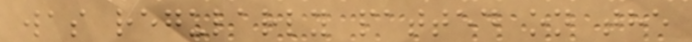was regularly patted on the
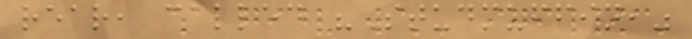rear, called "Studmuffin,"
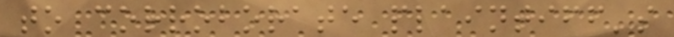to corroborate plaintiff's
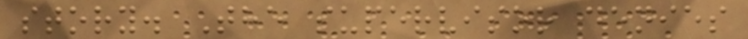story. The supervisor denies
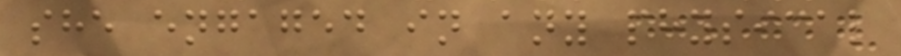she engaged in any physical
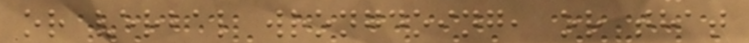or verbal wrongdoing, or that
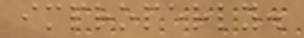improperly.
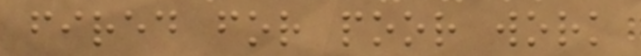fired for poor work
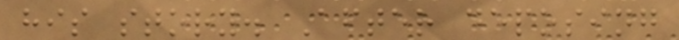his story. After deposing
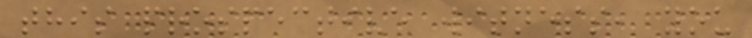this prospective witness, you
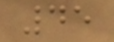45
